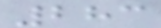283
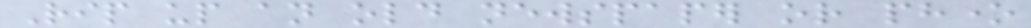Rip up an old newspaper or phone
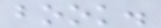book.
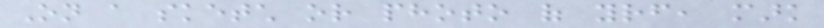On a sketch or photo of yourself, mark
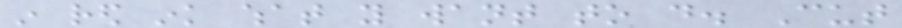in red ink what you want to do. Cut
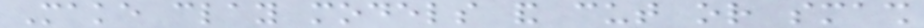Make clay models and cut or smash
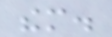them.
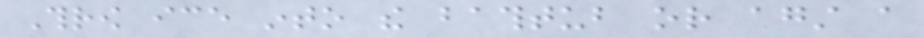Throw ice into the bathtub or against a
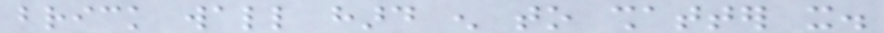brick wall hard enough to shatter it.
